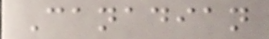Canadian
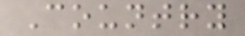Country
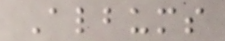Albums
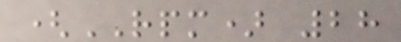(RPM) 28
